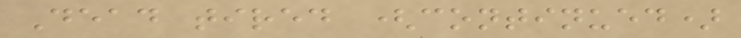Dead tired (continued)
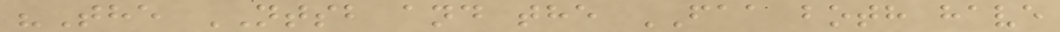"The NTSB and the FAA both have
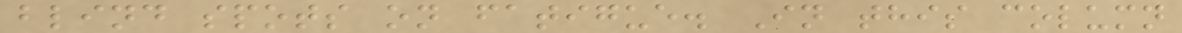blind spots on fatigue. In this column
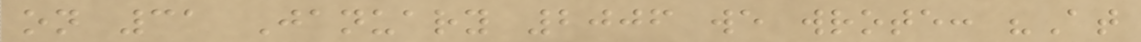on 31 January 2006 we wrote: "At
